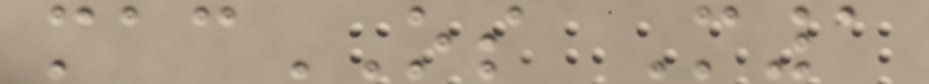macOS M1
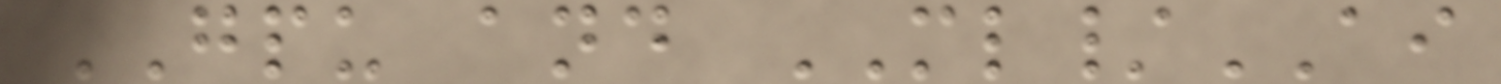GPU and ML/AI
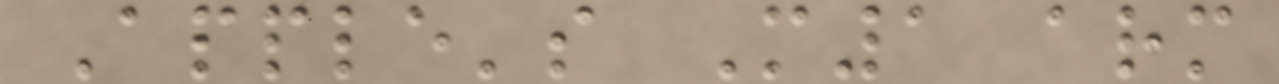Apple's M1 arm
